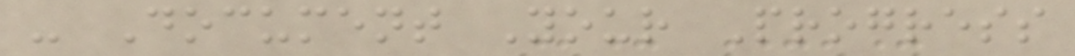- Document Your Progress
